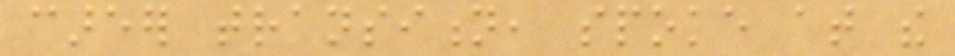career transition, spoke at the
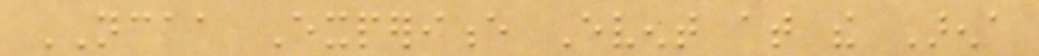NCAA Experience Event at the Arena
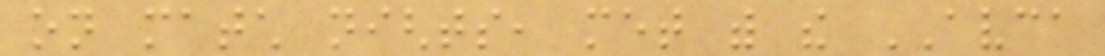on match nights, met with the AVCA
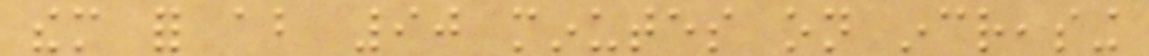them for about 90 minutes on increasing
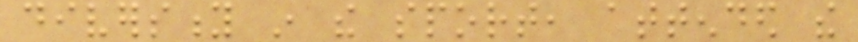diversity in the sport, attended the
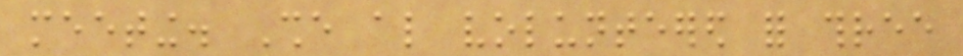meeting. She also volunteered for three
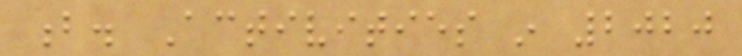b. Activities in 2020
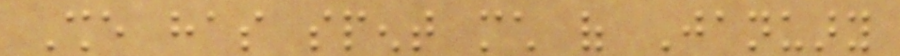She has spent much of January
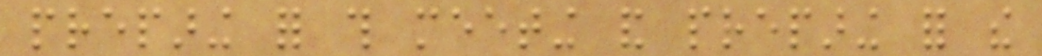preparing for this meeting and preparing for the
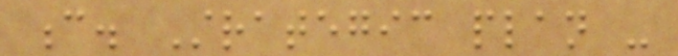c. Strategic plan -
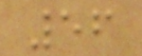56
